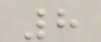8
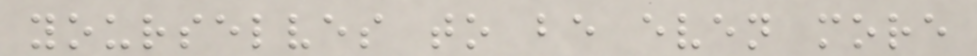yourselves to be even more
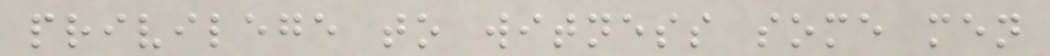privilege to witness some men
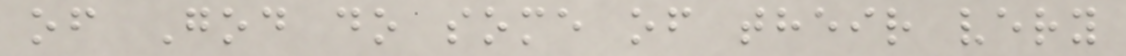of God do some of their very
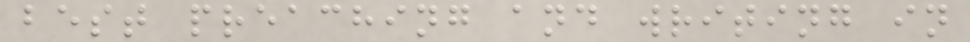best preaching and writing in
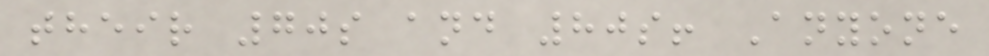their 70s and 80s! Anyone
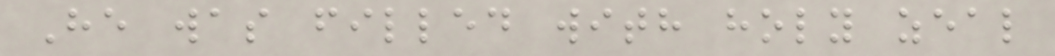He was filled with holy zeal
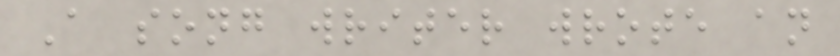A song writer wrote an
